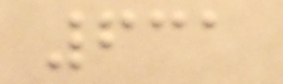631
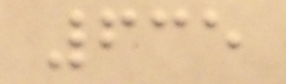635
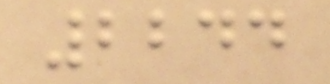2244
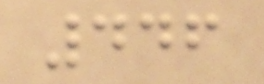446
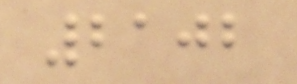2102
